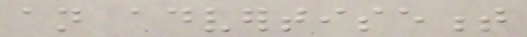an advertisement
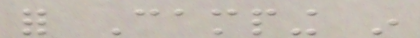for Camping in
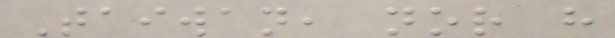Taiwan, nor have
